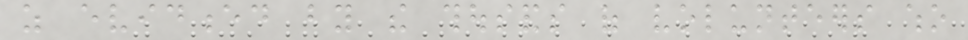as evidenced by the thousands of volunteers who
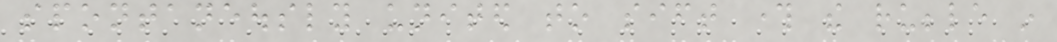spontaneously united to sift through the rubble in
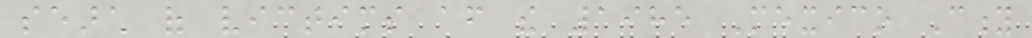search of victims after the 1985 Mexico City
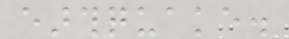earthquake.
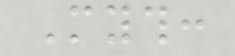Myth:
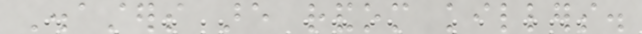Disasters are random killers.
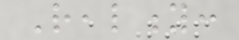Reality:
